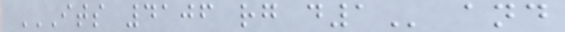ITS 4106 RG D1 and
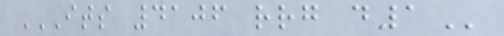ITS 4106 RRG D1
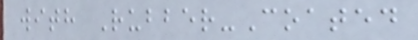with Rubber-Coated
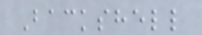Backshell
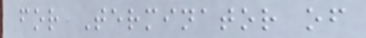for Terminator of
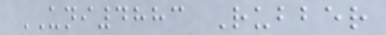UNI4883 Rubber
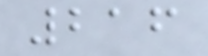216
